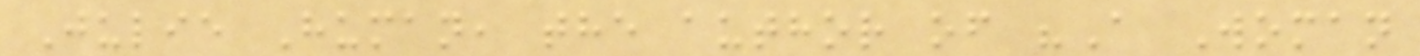Julie Human, the author of "A Woman
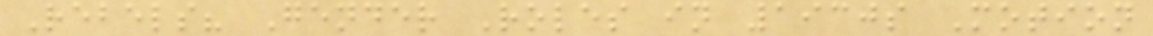Rebels? Gender Roles in 1930s Motion
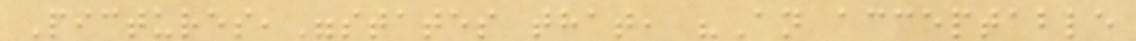Pictures,"states that, "An acceptable
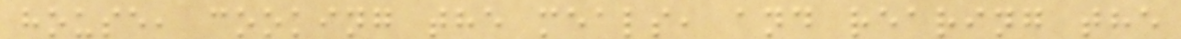house, cooking the meals, and rearing the
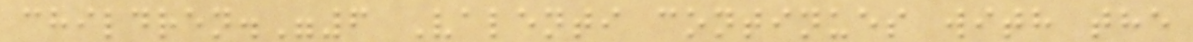children."6 Valenti continues with the
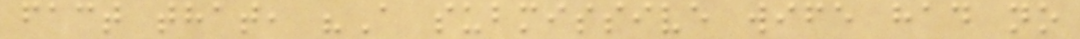fact that, "A submissive wife had no
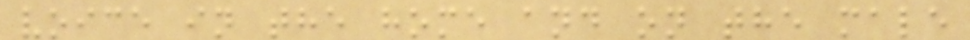voice in the home and on the male
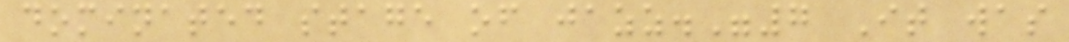dominated stage of jazz."7 It was
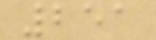251
